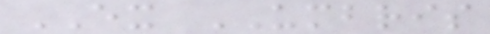EX UMBRIS
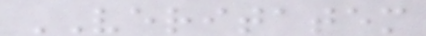VERITATEM
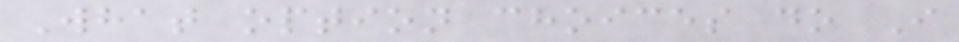What option choices do I
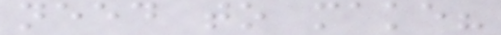need to make?
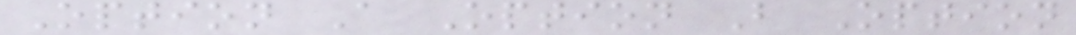Option A Option B Option
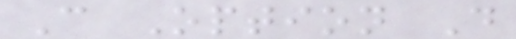C Option D
